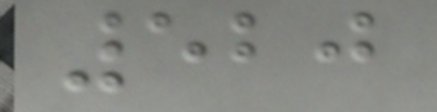520
